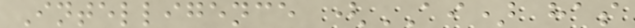Intelligence (AI) has
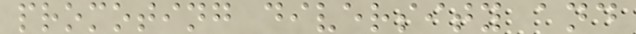promoting diversity and
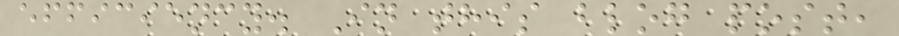efficiency. In this blog post,
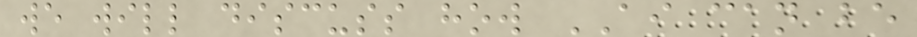we will discuss how AI can be
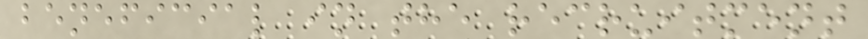beneficial in the recruitment
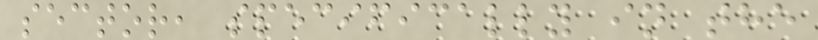sector, specifically in the
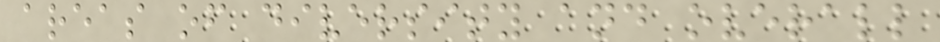areas of diversity and overall
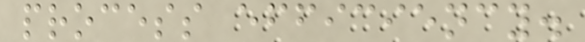process efficiency.
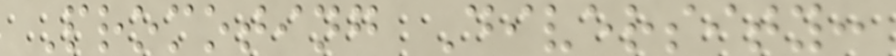Promoting Diversity:
